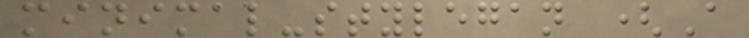minimal-stylegan (A
